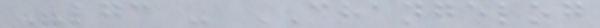LGC - CHANGELOG
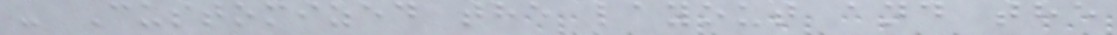- Customized the layout and the
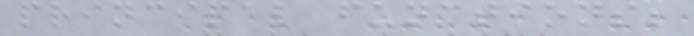principal functions;
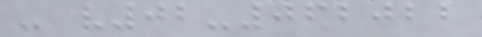- v02-062022
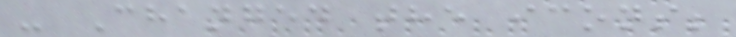- Changed the icons;
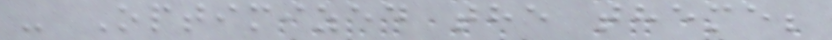- Optimized the theme;
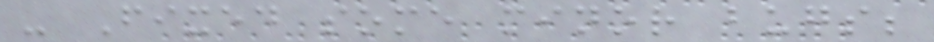- Fixed some minor bugs;
